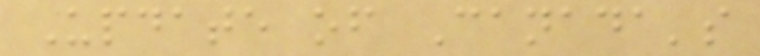Update of Canada's
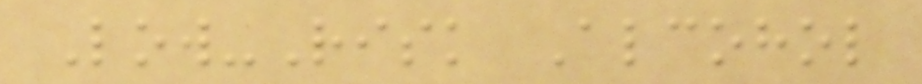Low-Risk Alcohol
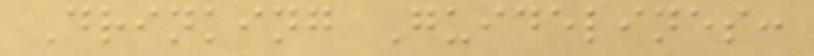Drinking Guidelines:
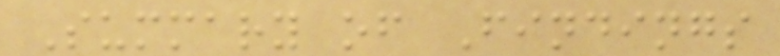Summary of Findings
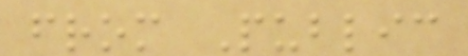from Public
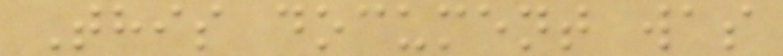This document was
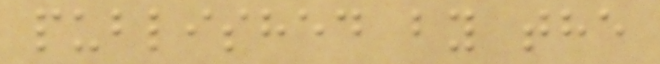published by the
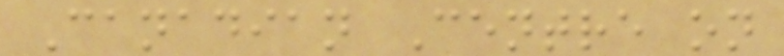Canadian Centre on
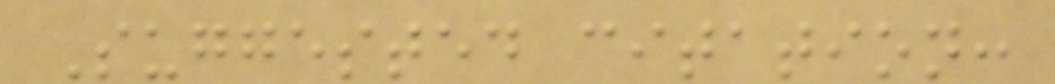Suggested citation:
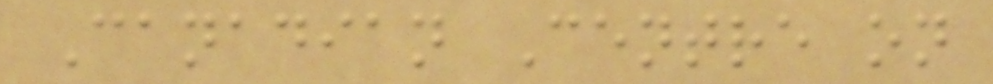Canadian Centre on
